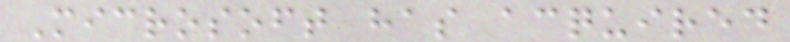Microsoft has acquired
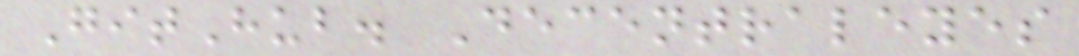GitHub. Decentraleyes
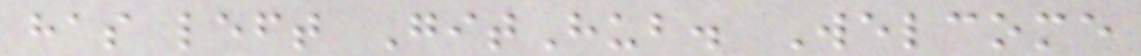has left GitHub. Welcome
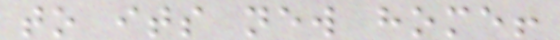to its new home!
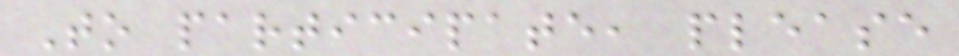To participate, please
